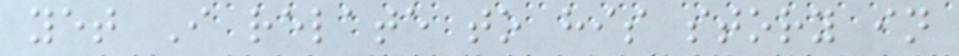yet I relate to his story in
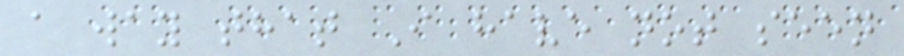a way that I have not seen
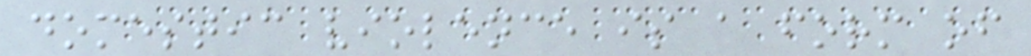domestic violence is a form of
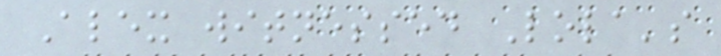Alex witnessed Lola's
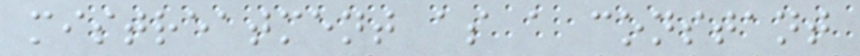mistreatment as a constant
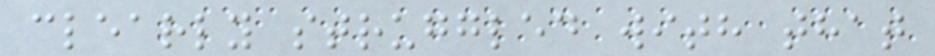clearly struggled with that
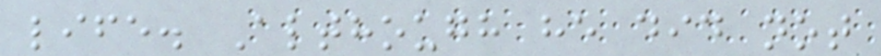life. Although he did not
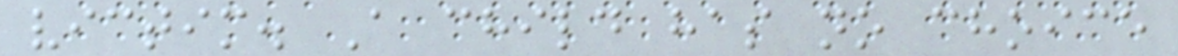victim. A child has no choice
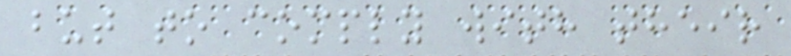but to comply with their
